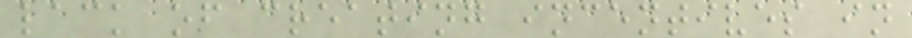lack of creating incentives in
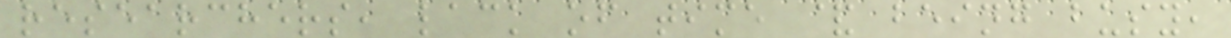researchers, lack of time & being busy,
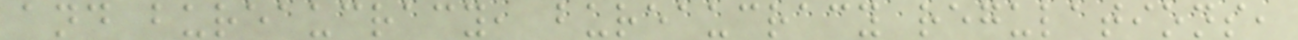and bureaucracy, bureaucracy regulations,
